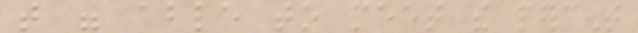that were able to meet the percent
